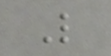L
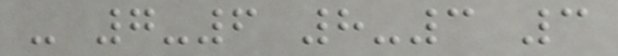- 7-6 8-3 3
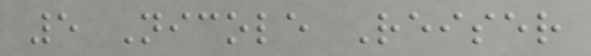5 Nicole Reiser
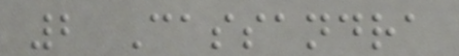2 Cassandra
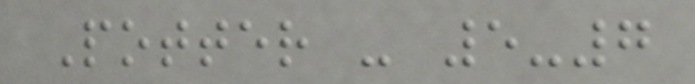Potter - 5-7
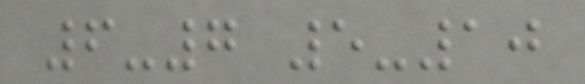6-7 5-10
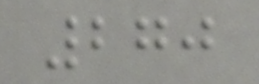270
